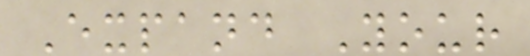Expand Your
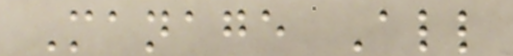Manage All
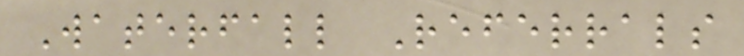Waterfall Referrals
